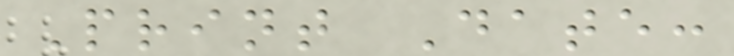Print Date:
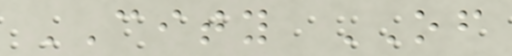CITY OF
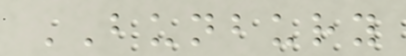BUNBURY
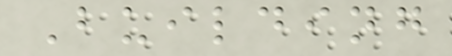Building
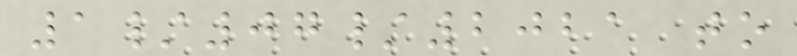1/07/2021 to
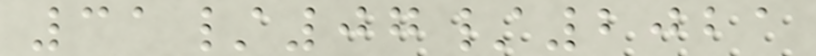31/07/2021
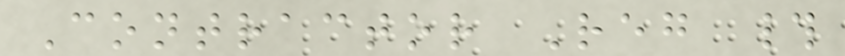Contractor Reg #
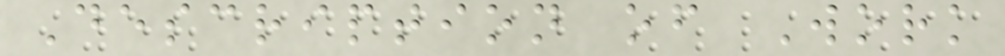Description of Work
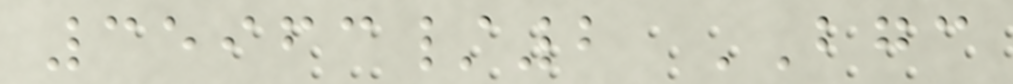35963/2 BGC
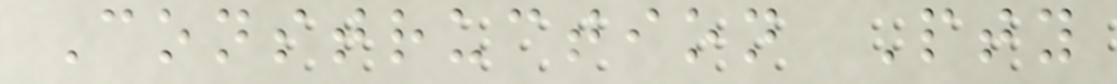Construction Pty
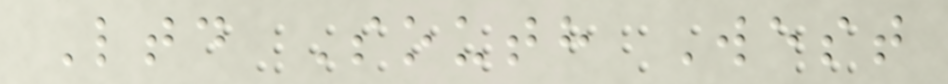Ltd South West
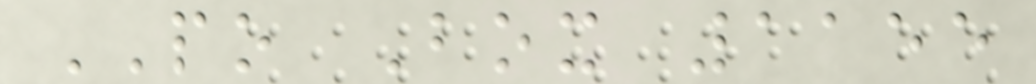PO Box 1155
